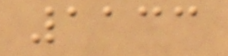1133
